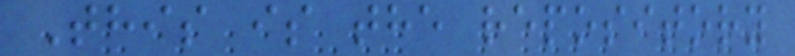This is the repository
